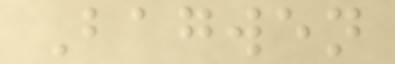Bagwen
